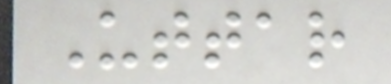Uttar
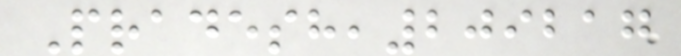Pradesh,209217
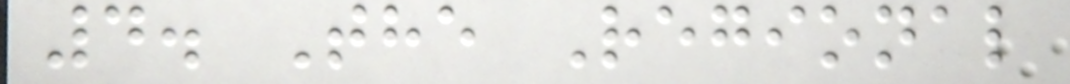4. The Regional
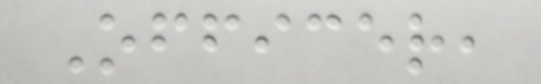Officer,
